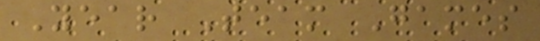Year Team Games
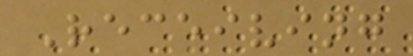Receiving
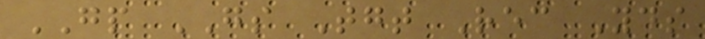GP GS Tgt Rec Yds
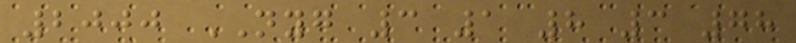2000 NYG 3 1 8 3 78
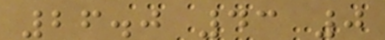26.0 43 0
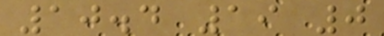10.4 19 0
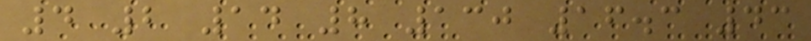4 2 14 8 130 16.3 43
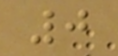0
